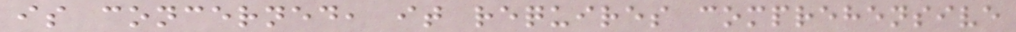is concerned, it requires comprehensive
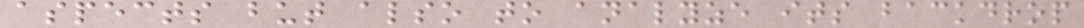aspects but also to analyze its backdrop
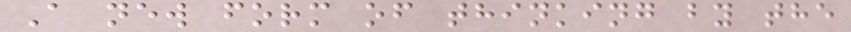A new form of thinking by the
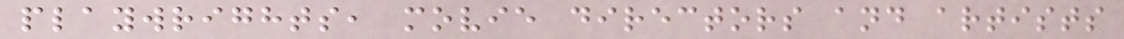playwrights, movie directors and artists
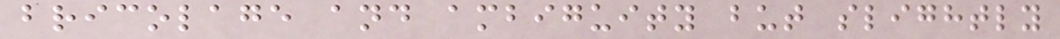bricolage and ambiguity but slightly
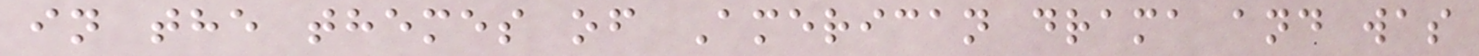in the themes of American drama and was
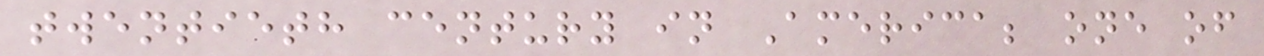twentieth century in America; one of
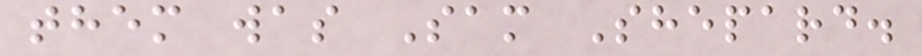them was Sam Shepard.
